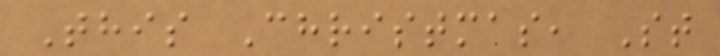This Christmas, St
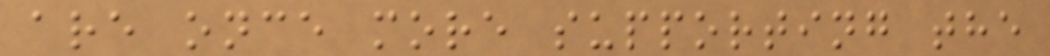are once more supporting the
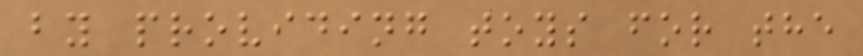by providing toys for the
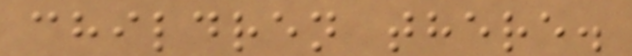children there.
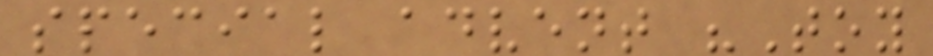special advent "Toy
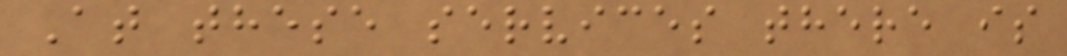At these services there is
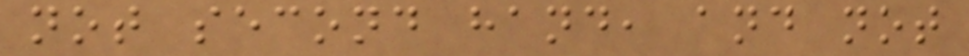not second hand, and not
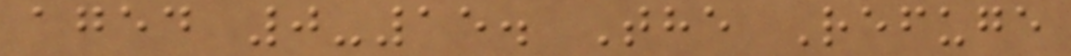aged 0-15. The Refuge
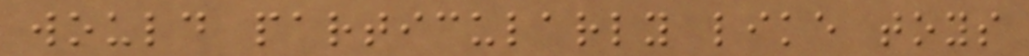would particularly like toys
